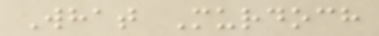What Murdoch
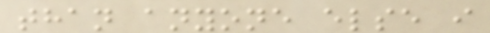than anyone else i
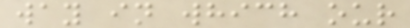way in which our
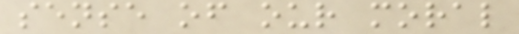sense of our moral
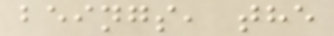beings, the
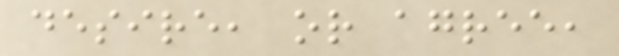desire, or agree,
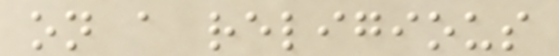on a religious
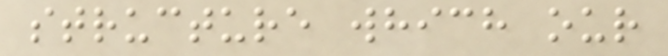structure which our
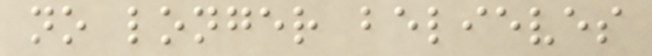no longer believes
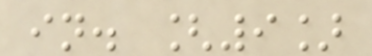in. [9]
